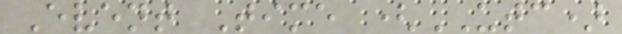Event Time (UTC)
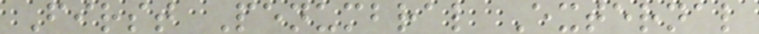First Penumbral External
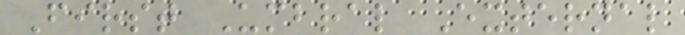First Umbral External
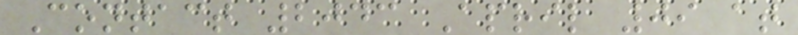Contact 2043 April 09 at
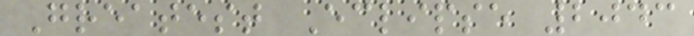Greatest Eclipse 2043
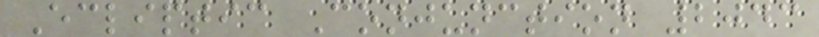Ecliptic Conjunction 2043
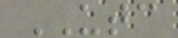UTC
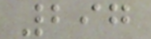297
